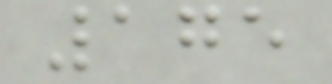175
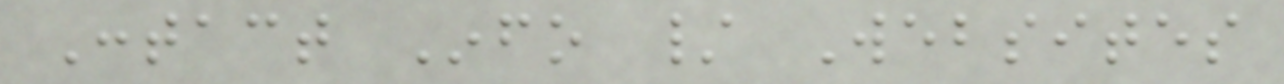Contact Info / Websites
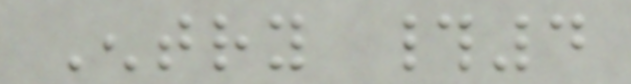Entry #4
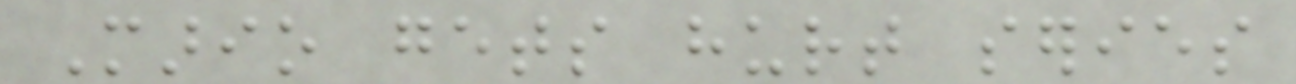Mario gets hurt series
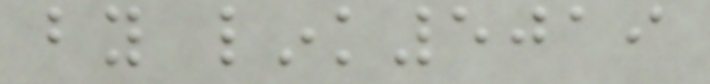by link5019
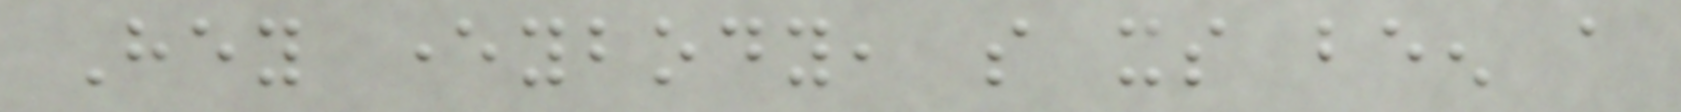Hey everybody, so its been a
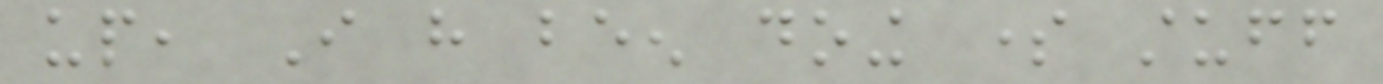up, I have been doing some stuff
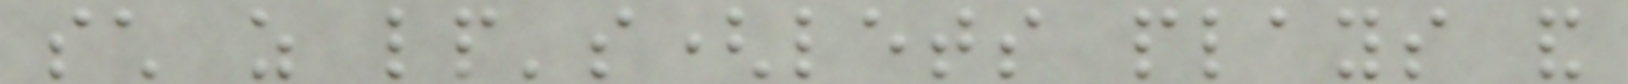such as lp's(lets plays and
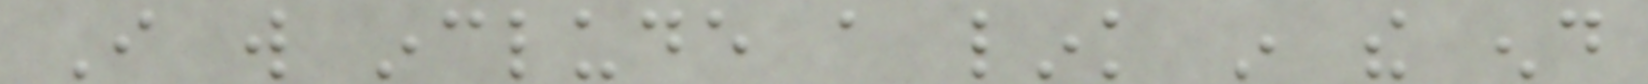I will include a link in the end
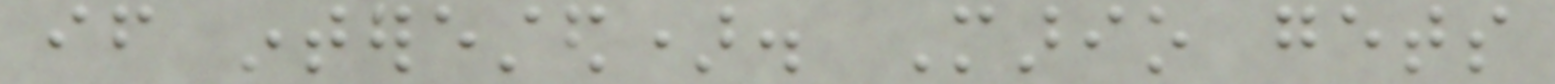if interested). Mario gets
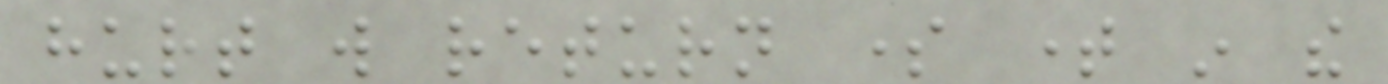hurt will return some time in the
